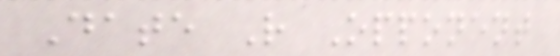Date R Opponent
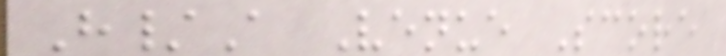H/A Venue Score
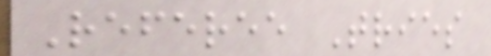Referee Tries
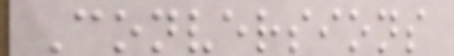Conversions
